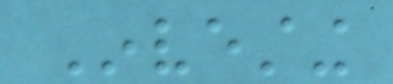Investing
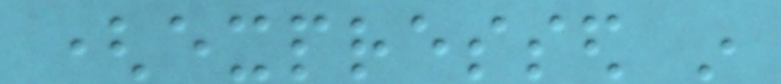(expressed in
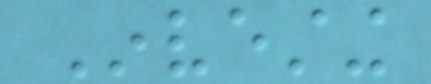Investing
